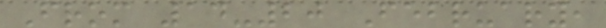From 14-20 February,
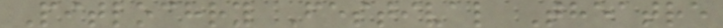Pitlochry Festival Theatre
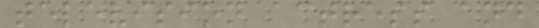television actress and
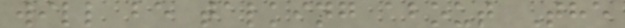will be talking about The
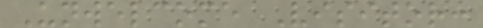Unwelcome Visitor:
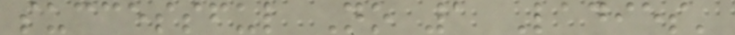successful No 1 Ladies'
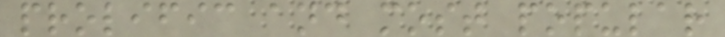prolific and most popular
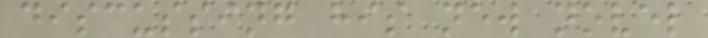discussing his new novel
